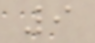9
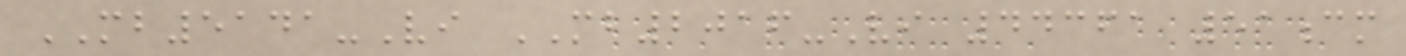MB5141-Vi MB2016-Vi 44361 51cm
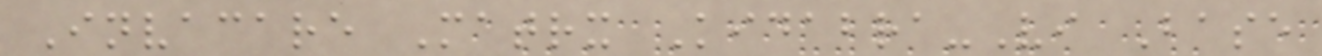Invacare Matrx Kidabra-Vi Base
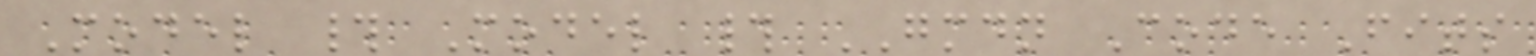Model # Model # GMDN Code Fits
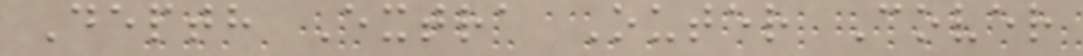Depth Extra Outer Cover
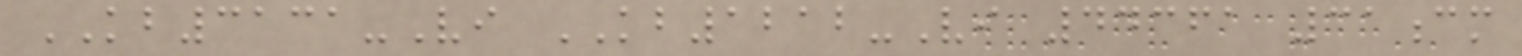KB3131-Vi KB1212-Vi 44361 31cm
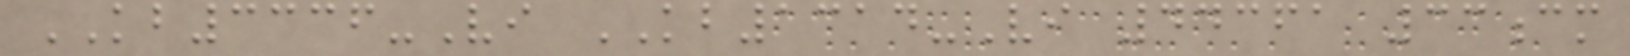KB3336-Vi KB1314-Vi 44361 33cm
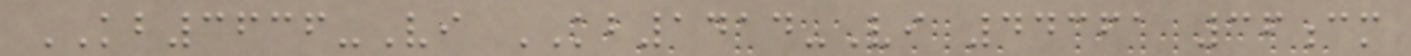KB3636-Vi KB1414-Vi 44361 36cm
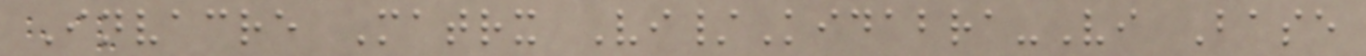Invacre Matrx Vi/Kidabra-Vi Base
